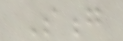Song
